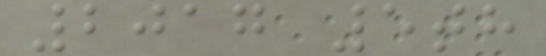2017 5th
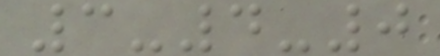3-4-0
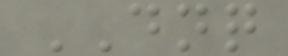DNQ
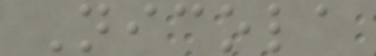Nicola
